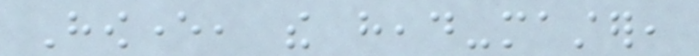However, the head-master,
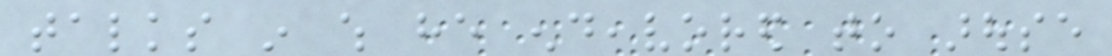talks in which he endeavored to arouse
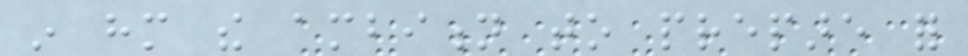in him the ambition to prepare for
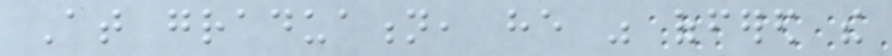At graduation, he was offered the
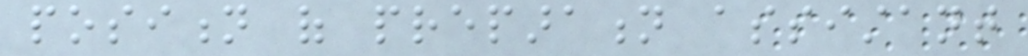position of preparation assistant
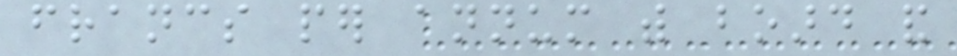francs per annum with board and
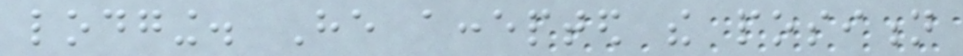lodging. He accepted the position
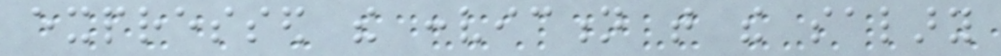expressed the conviction that the salary
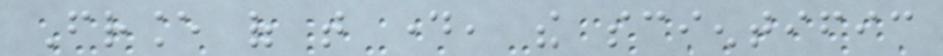France of that day, the scientific
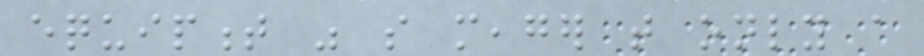equipment was so meager that only a
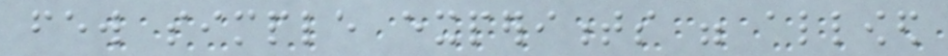few simple experiments were allowed
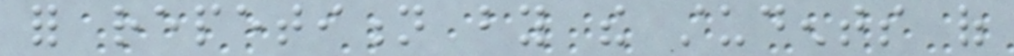for repetition by the students of
